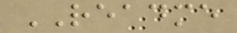README
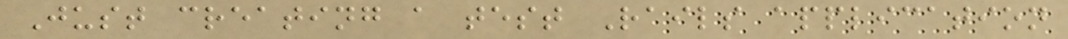Just creating a test Rails application
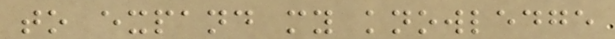to expand my knowledge
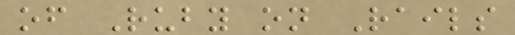of Ruby on Rails
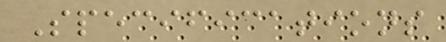Specifications
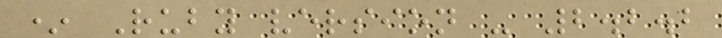* Ruby version - 2.2.2
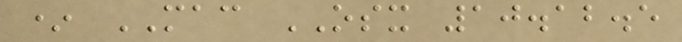* MAC OSX 10.12.5
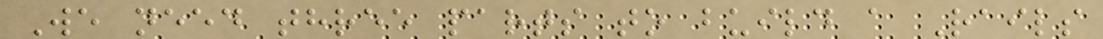We need three parts to build a Rails
